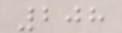208
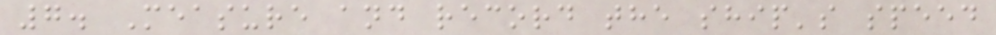7. Measure and record the ship's speed
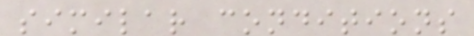similar conditions
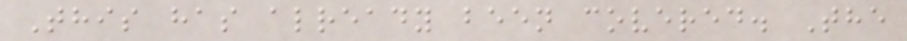This has already been covered. The
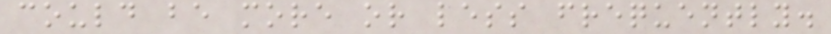could be more or less frequently.
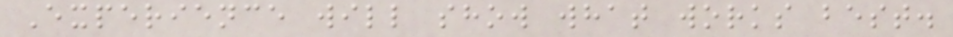Experience will show what works best.
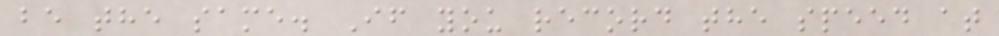be the same. If you record the speed at
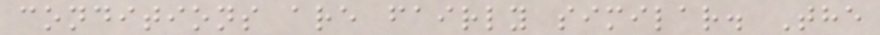conditions are fairly similar. The
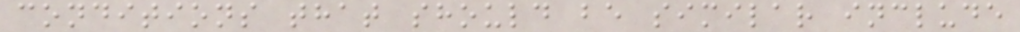conditions that should be similar include
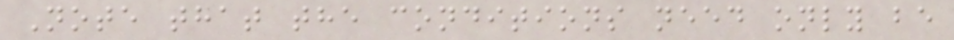Note that the conditions need only be
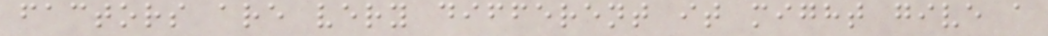factors are very different it might give a
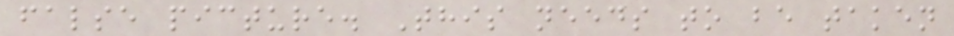false picture. This needs to be taken
